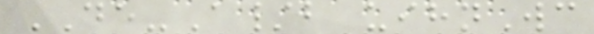DE-A/b uihnWc
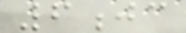6jc
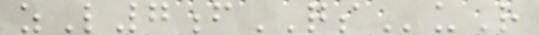zL7fQSuR
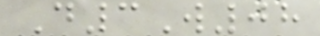D3W08
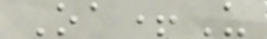Oa+U
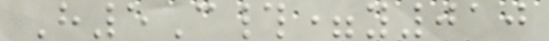H5C#=y010
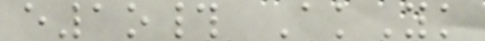e1o# AkYk
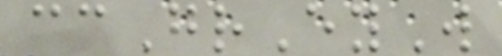ccGrEyW
